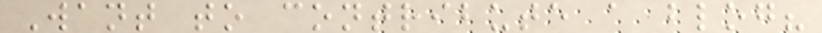Want to contribute a blog?
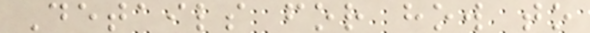Details for how to
